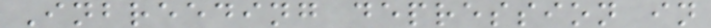Inbreeding depression in
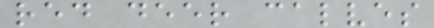red deer calves
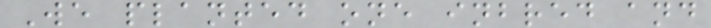We planted one inbred and
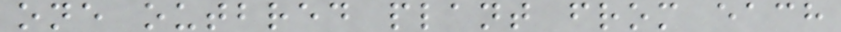one outbred plant from each
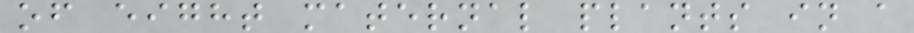of eight maternal plants in a
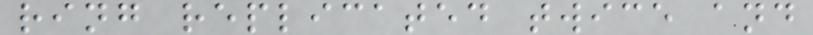ring replicated twice and
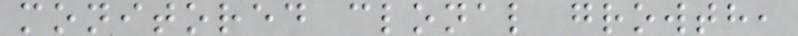monitored clonal growth,
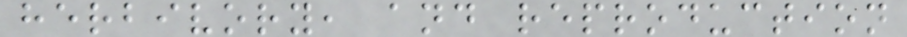herbivory, and reproduction
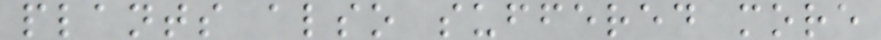plants also suffered more
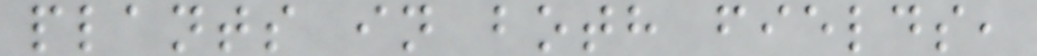plants in both fields,
